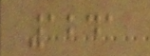1241
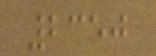2350
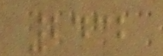2432
